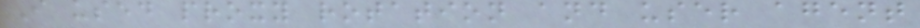I used proxy rotation and user agent
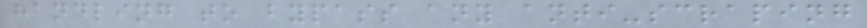handling to bypass any anti-scraping
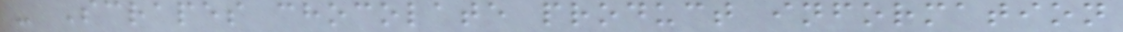- Scrapes chocolate product information
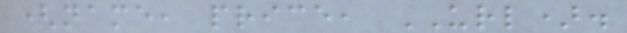(name, price, URL).
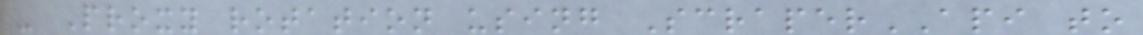- Proxy rotation using ScraperAPI to
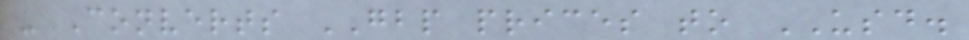- Converts GBP prices to USD.
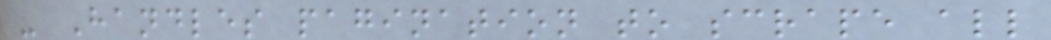- Handles pagination to scrape all
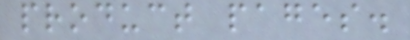product pages.
